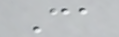Ca
